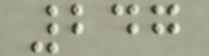247
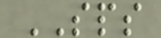SPS
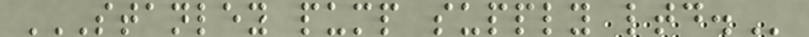STANLEY PUMP SUPPLY LTD.
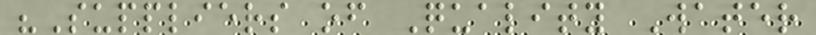"Suppliers of Quality Water
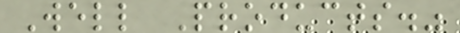Well Products."
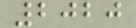2020
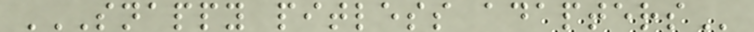SNAPPY PITLESS ADAPTERS
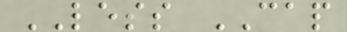LESS CAP
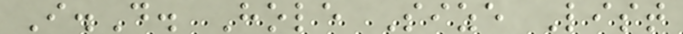I.D. Hole Size List
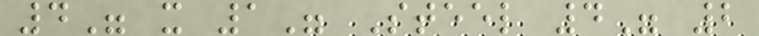4" x 1" Steel 4" 2
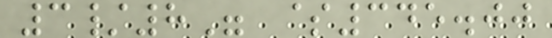3/8" $345.00
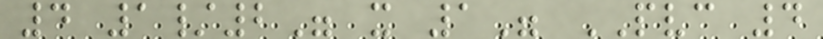4 1/2" x 1" PVC 4
